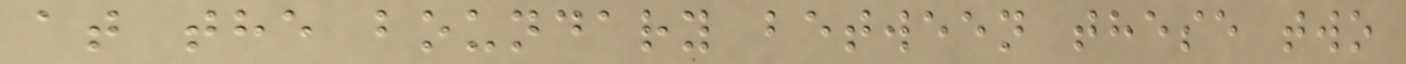at the boundary between these two
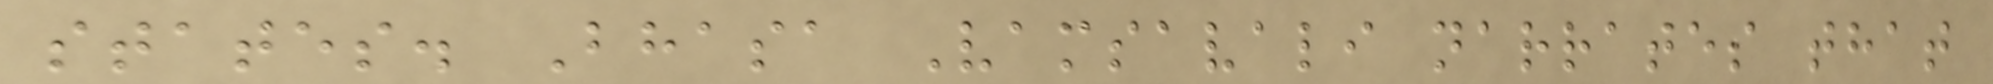states. Bhasa Vamsavali narrates that
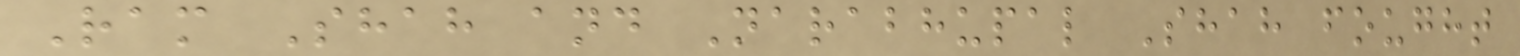Ram Shah and Narabhupal Shah fought
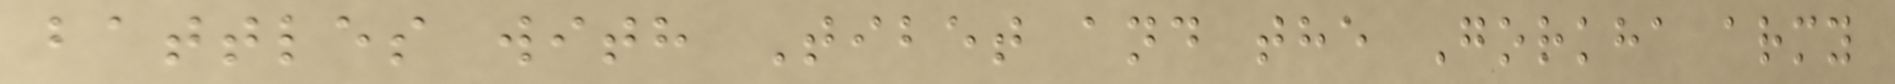battles with Tibet and the Gorkha army
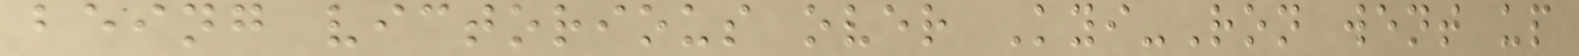being victorious over Kyi-Ron went up
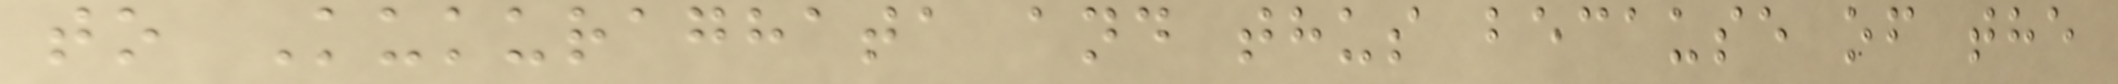to Kukuraghata and thus because of the
